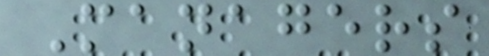Managers
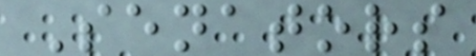Senators
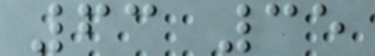63 35
